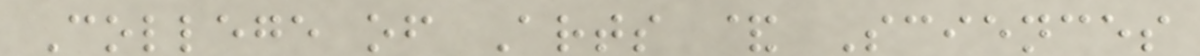College of Arts & Sciences
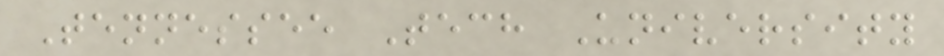Tennessee Tech University
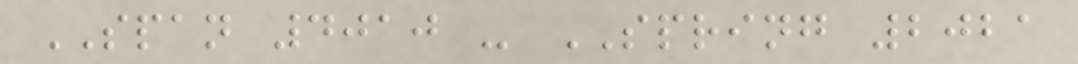SPAN 4010 - SPRING 2021
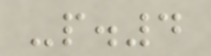-p.4
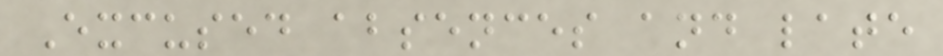Excused absences and late
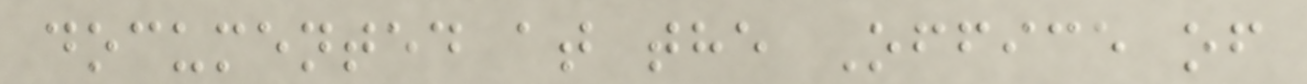documented at the Office of
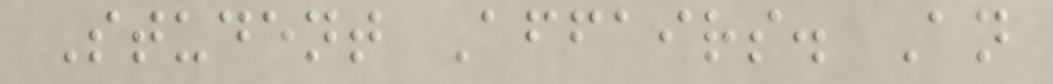Student Affairs. An
